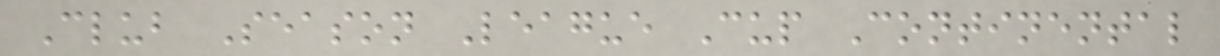Club Season League Cup Continental
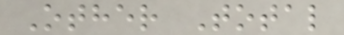Other Total
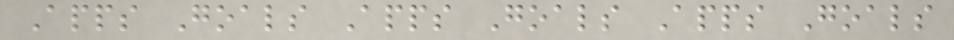Apps Goals Apps Goals Apps Goals
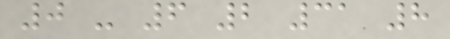0 - 6 2 31 8
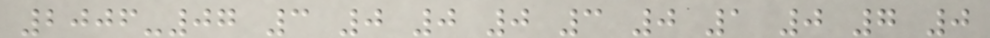2006-07 3 0 0 0 3 0 1 0 7 0
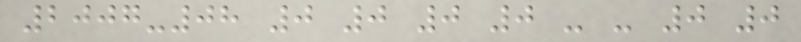2007-08 0 0 0 0 - - 0 0
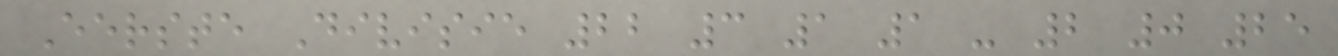Eerste Divisie 22 3 1 1 - 2 0 25
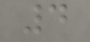4
